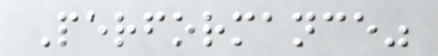Performance"
